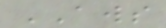AWS
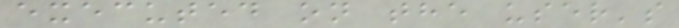executed on the user's
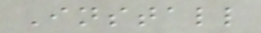Install
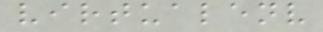virtualenv
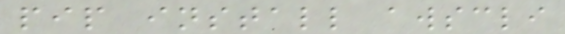pip install awscli
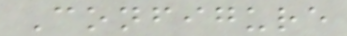Configure
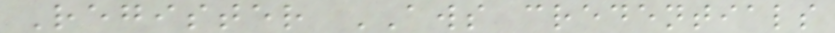Register AWS credentials
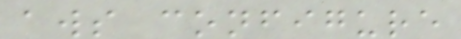aws configure
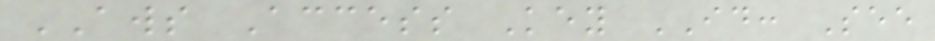AWS Access Key ID: See
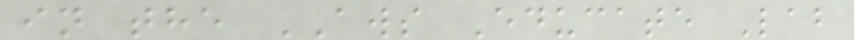in the AWS Educate Lab
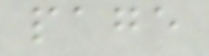page
